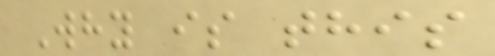Why is this
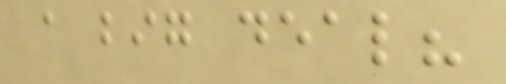a big deal?
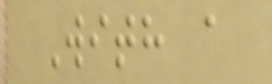With a
